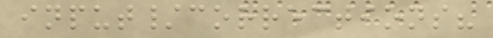input/corrections?
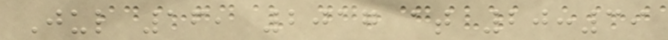Jul 16, 2017 at 20:39
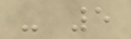- 5
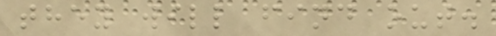they will find out.
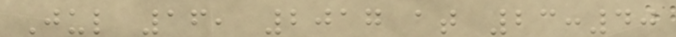Jul 16, 2017 at 23:40
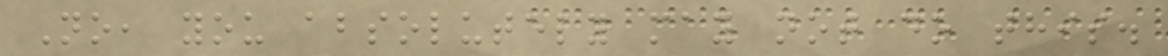No, you absolutely may not do this.
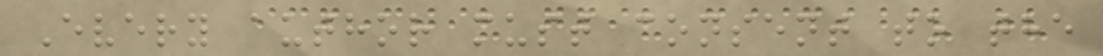Every author must consent to the
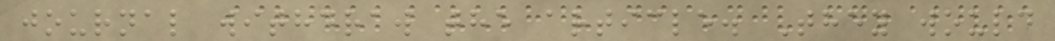journal withdraw the article. They would
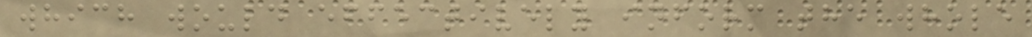which would effectively inform the whole
